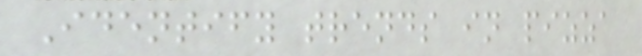Identify trends in pizza
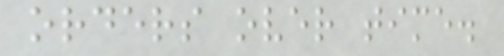orders over time.
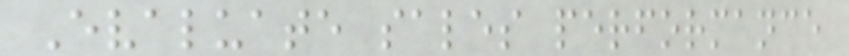Evaluate sales performance
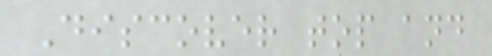Discover top and
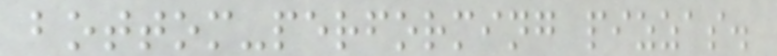bottom-performing pizzas.
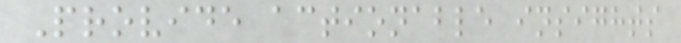Provide actionable insights
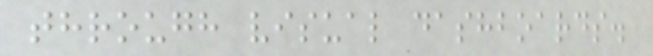through visual dashboards.
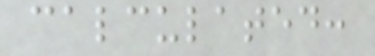calculated:
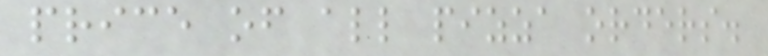price of all pizza orders.
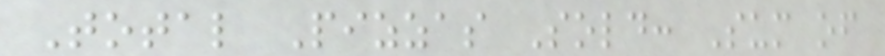Total Pizzas Sold: Sum of
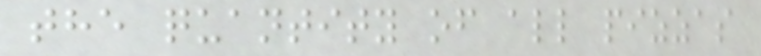the quantity of all pizzas
